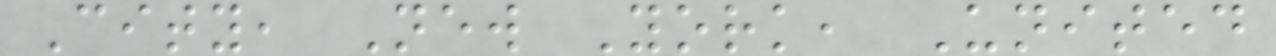City, New York, United
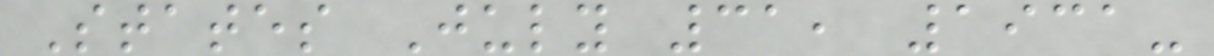States July 31, 1931-
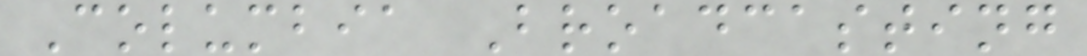Columbia Broadcasting
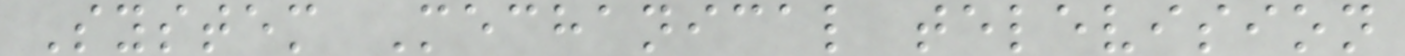System Mechanical television
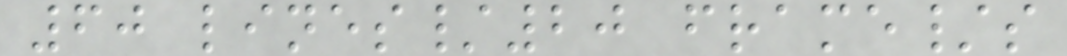60 lines/20 frame/s
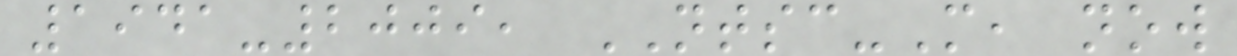1941-2009, NTSC-M, now
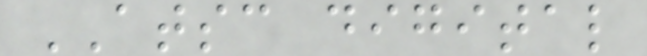ATSC digital
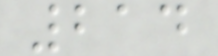214
